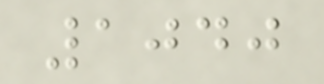1040
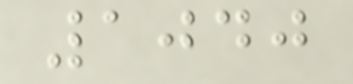1040
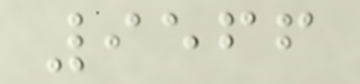9566
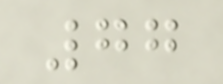77
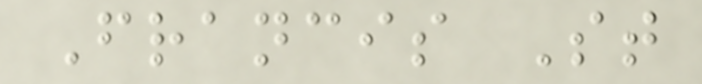Francis St
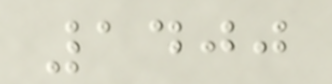1400
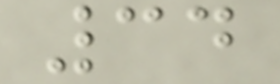34
